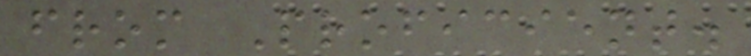from Proficient.
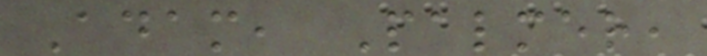Adam, Palmer,
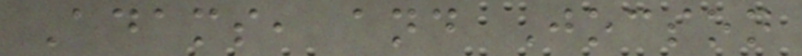Adams, and Jocson
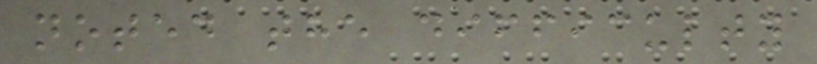noted the difficulty
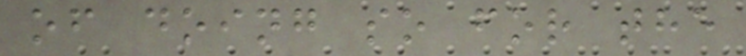of doing so for the
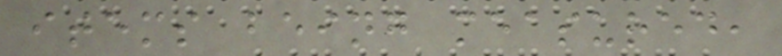items being measured,
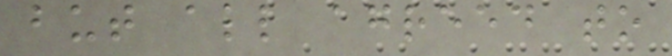but all agreed to
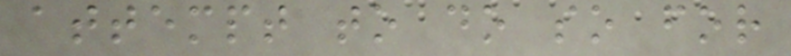attempt to do so for
